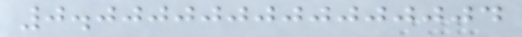0.000000000000004
